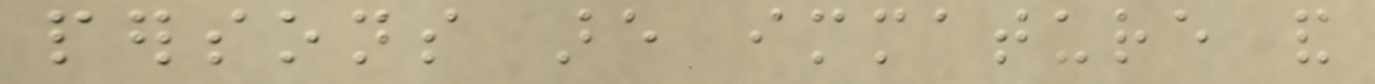persons are immature and
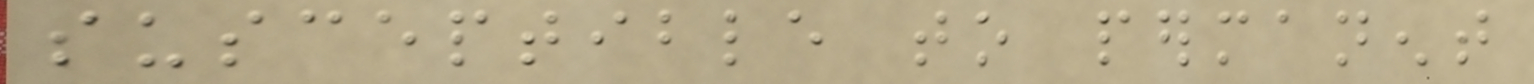susceptible to permanent
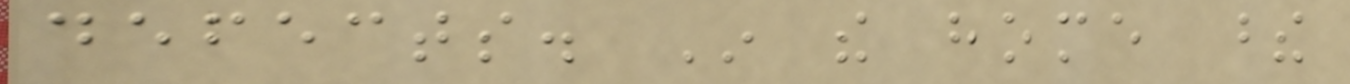defects. In the home these
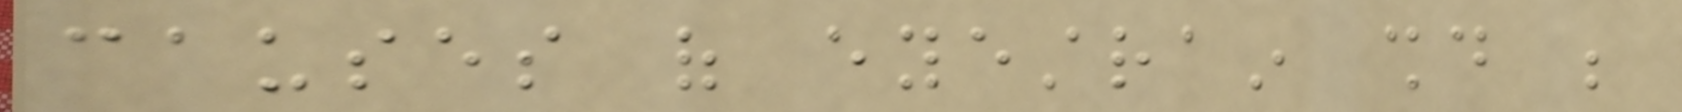causes of eyestrain should be
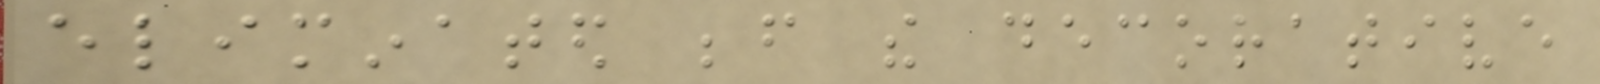eliminated before the decorative
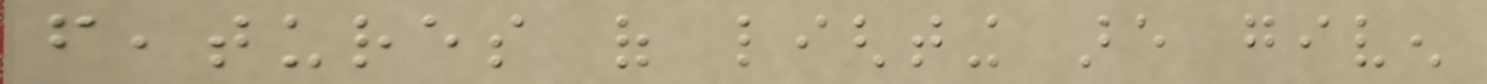features of lighting are given
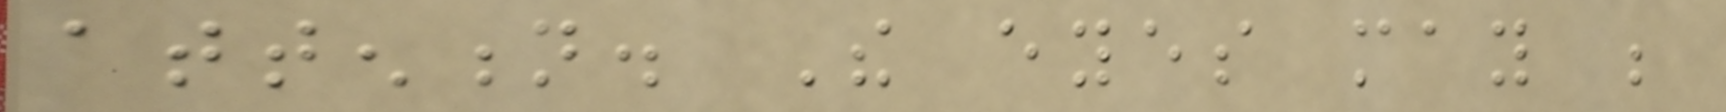attention. The eyes may be
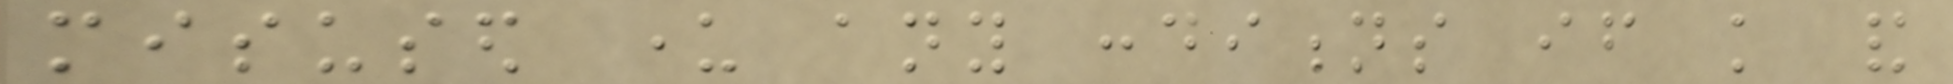misused under any conditions if knowledge and
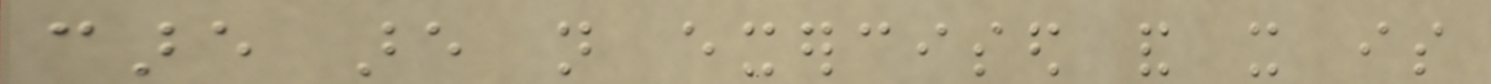care are not exercised and it is
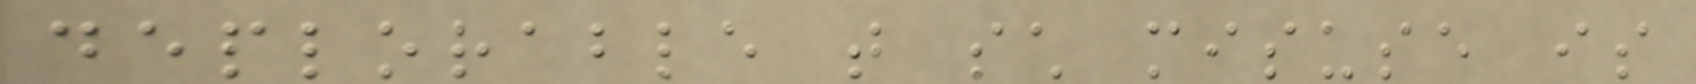deplorable that such misuse is
